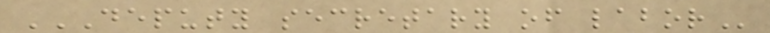DEPUTY SECRETARY OF LABOR
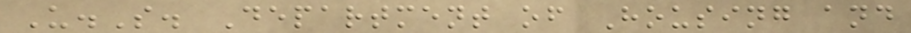U.S. Department of Housing and
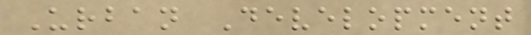Urban Development
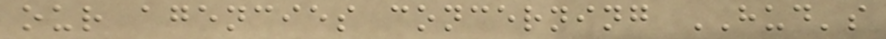our agencies concerning HUD's
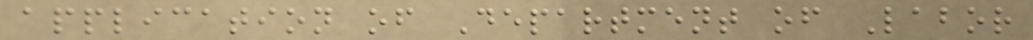application of Department of Labor
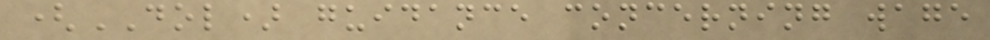(DOL) guidance concerning wage
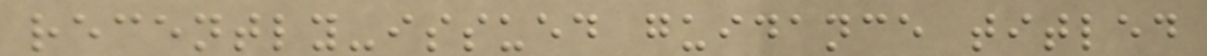recently-issued guidance titled
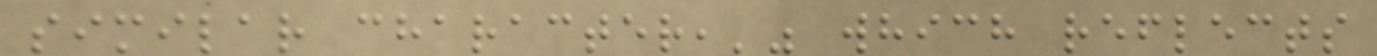similar character,'" which reflects
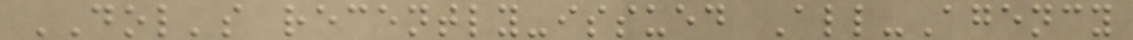DOL's recently-issued All-Agency
